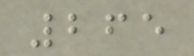265
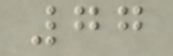77
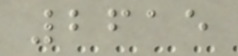2615
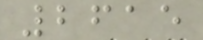2615
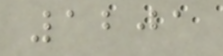1201
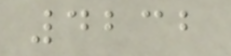4232
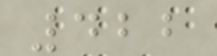422
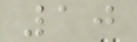10
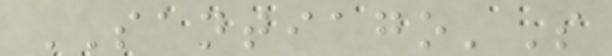SANTIAGO'S
